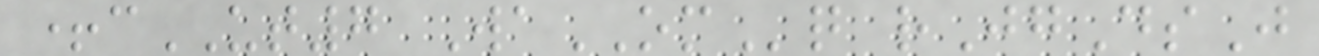+cUT7 WaOMq rJgDsJ
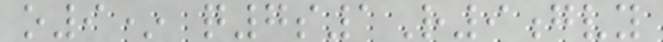o9* q7s1R9gvy
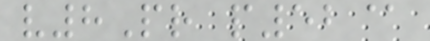v8Pr p52@
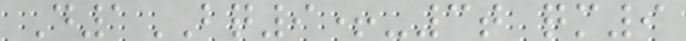D1BQ9+-3t qm9
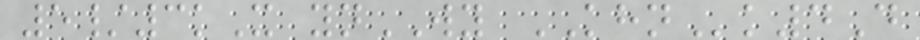5/3kX ynWY KHNk4D
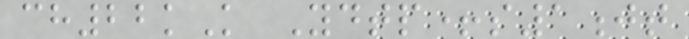ch22kK Ydtp+s1jt
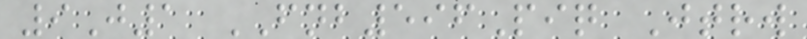9J1 FNB596Piq Jtrw
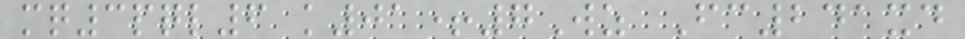mq3pql6 k01+7Wz Fc241xd
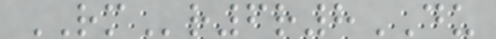RMr6r8DU
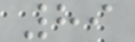89
